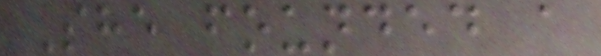She founded a
